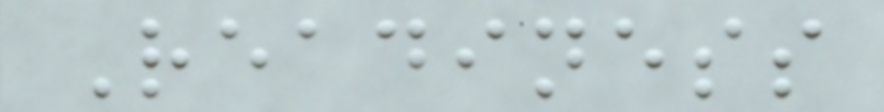Readiness
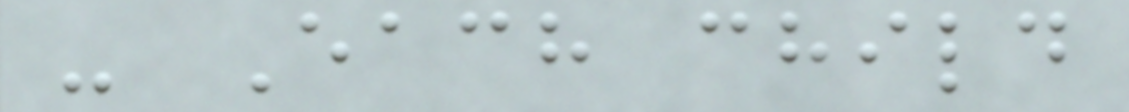- Each child
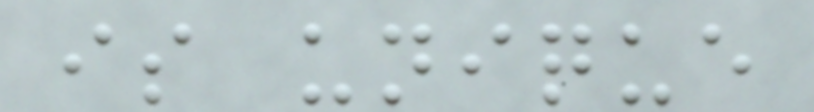is unique
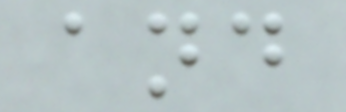and
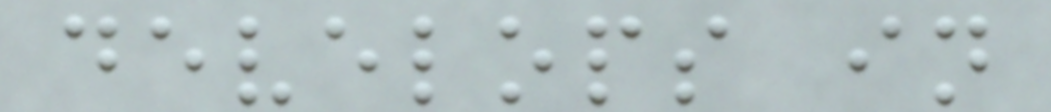develops in
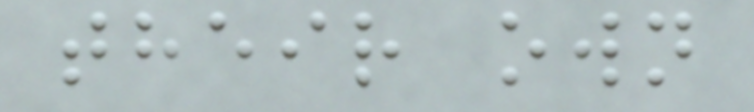their own
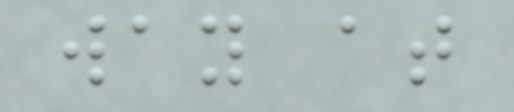way at
